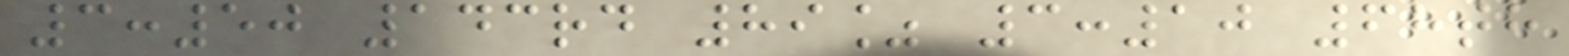3:50 143rd 89% 3:10 68th
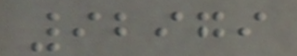92979
